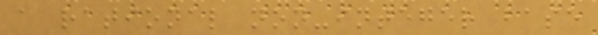a rational non-integer base
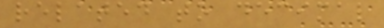related to decimal
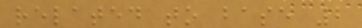related to base 2
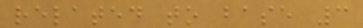related to base 3
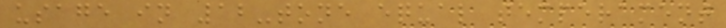usage in 12-tone equal temperament
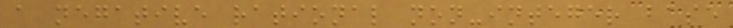a negative rational non-integer base
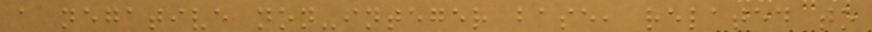a negative non-integer base, related to
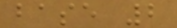base 2
